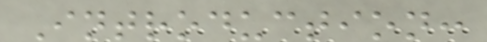Introduction:
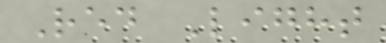Red Light
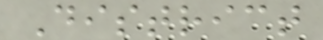District
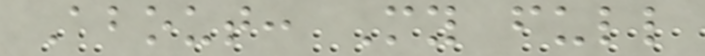About: My full
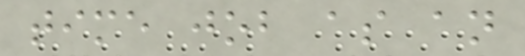time job as an
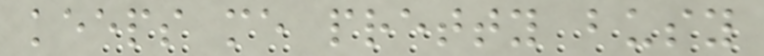keeps me pretty busy
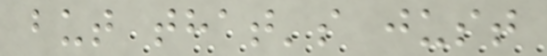but that's just
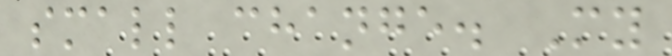small change. My
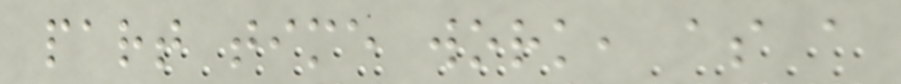part time work, as a
